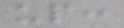up:
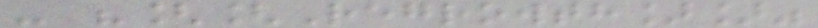- "[[Regrowth]]"
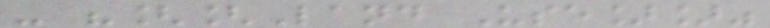- "[[Land Use]]"
